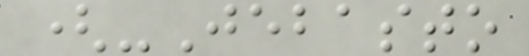(-Jebasto
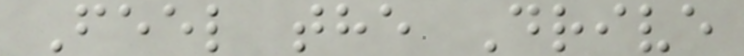Feel the Drive
